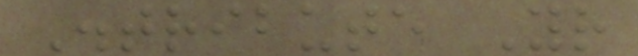Distribute Your
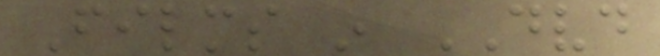Films in DVD
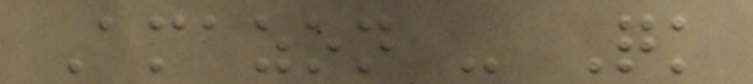Amazon - Quick
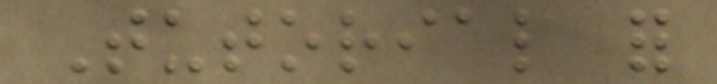Tutorial for
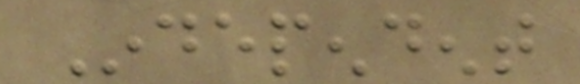Independent
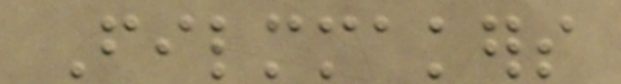Filmmakers
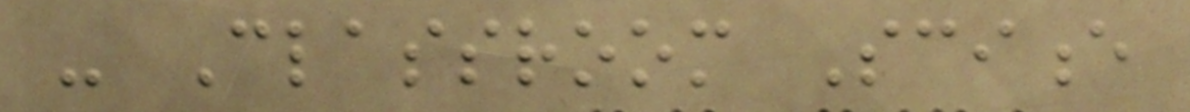- Classroom Science
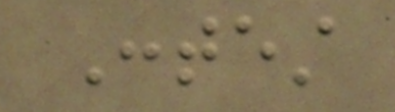Contest
